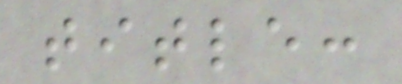title:
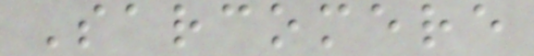Sarcomere
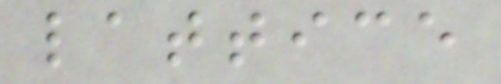lattice
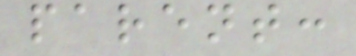parent:
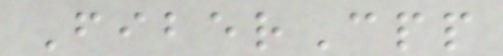FiberCpp
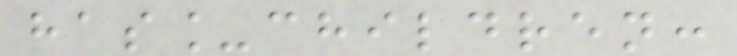has_children:
